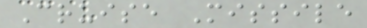Cruise Missile
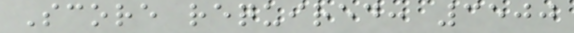Score required: 3500
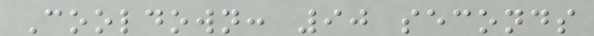Cooldown: 90 seconds
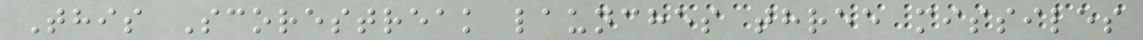This Scorestreak launches three missiles
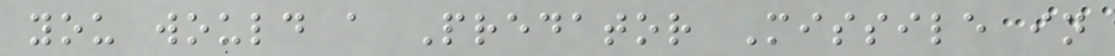you would a Predator Missile in
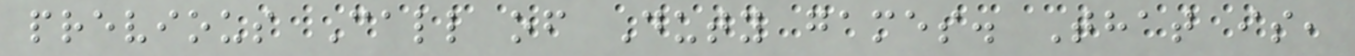previous Call of Duty games. That is,
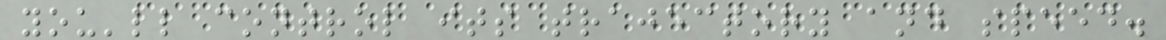you'll control its trajectory and speed.
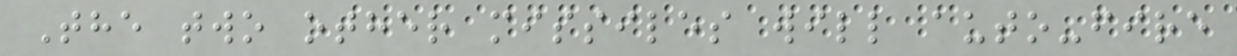The two other missiles will auto-fire
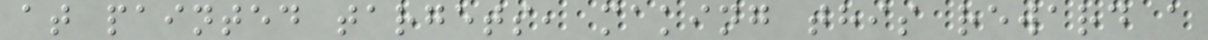at painted targets, making this reward a
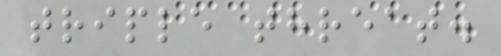triple threat.
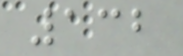132
